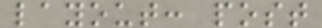layout: post
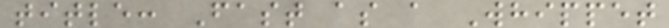title: Fast as a Whippet
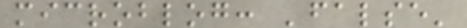microblog: 'false'
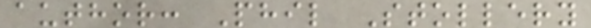author: Phil Stollery
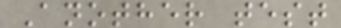Another test
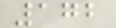172
